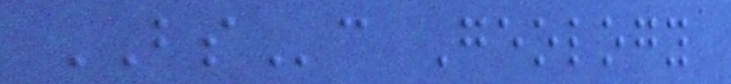BSc Geology
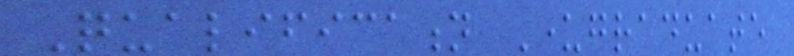Qualification Undergraduate
